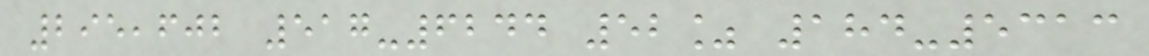295,602 517-6244 52% 184-5313
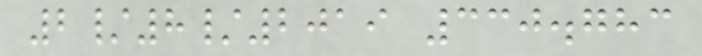2/8/2019 330.783
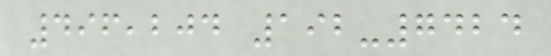496,204 192-7424
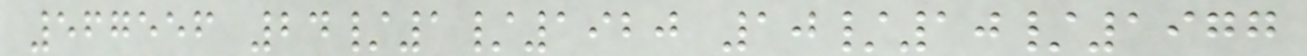567556 24/1/1920 10/10/1977
